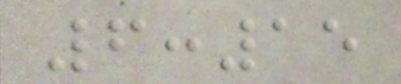6:15
